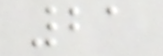21
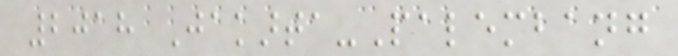2018 Jakarta-Palembang
